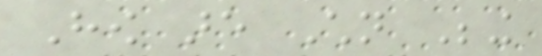How are Children Being
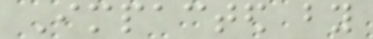Impacted by
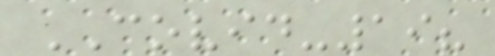COVID-19?
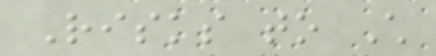Risks to Child
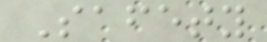Safety
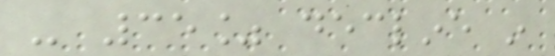- 35% decline in
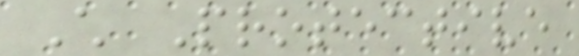Child Protective
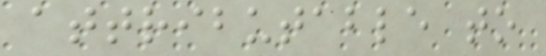attributable to
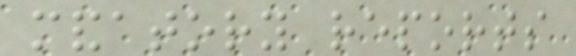mandatory reports
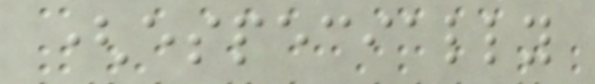(especially
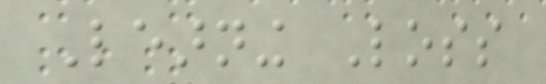Learning Loss
